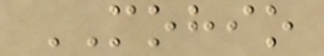MOHIO
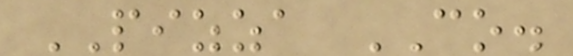PIZZA CO.
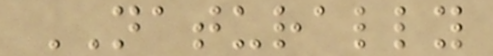NATURALLY
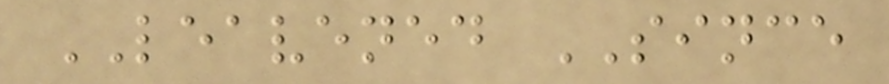LEAVENED SINCE
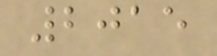2015
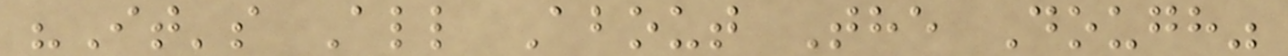"It's All About The Dough"
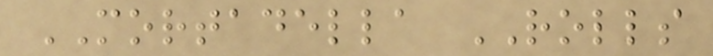MORTADELLA ROLLS
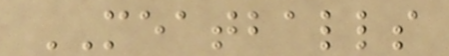MEATBALLS
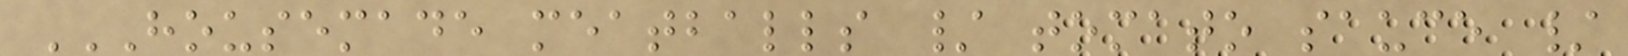HOUSEMADE MEATBALLS / TOMATO SAUCE /
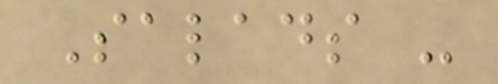Salads -
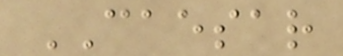CAESAR
